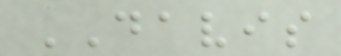DAVIS
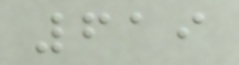619
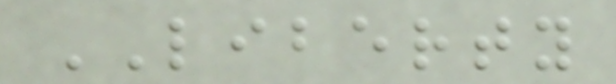LIBERTY
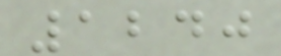1240
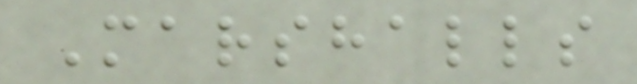Marshalls
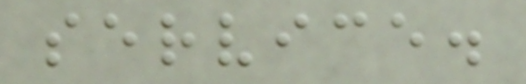service.
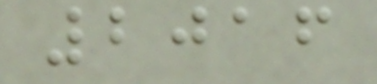2016
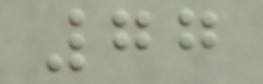77
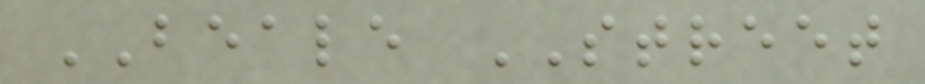BEALE STREET
